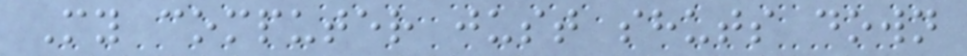My computer just shuts down
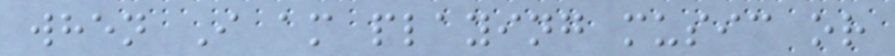when I am playing music or
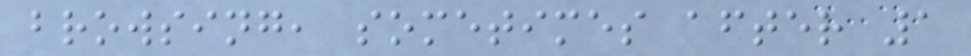browsing, sometimes after 1
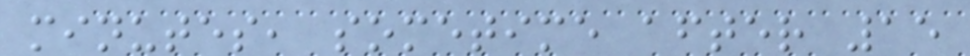minutes, sometime after 15
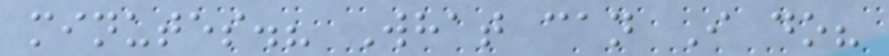minutes.? What can I do?
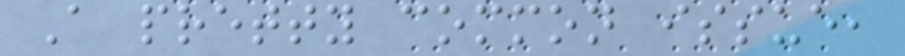A pretty common issue,
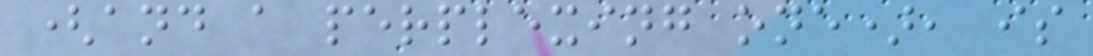(and a perplexing one), is
